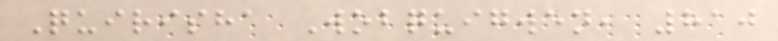Quirisha Wobquigwen, 810
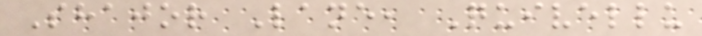Shajor Lane, Quivellu
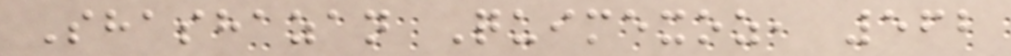Shashazan Quimexoz, 562
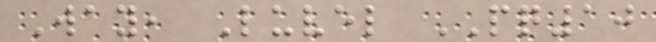Way, Luvel PQ10
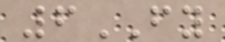6FY
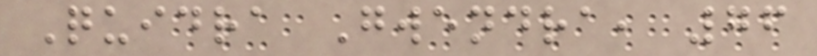Quidra Gwendra, 76
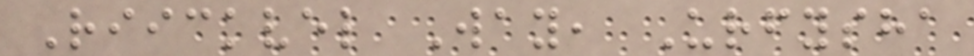Riickvel Way, Urfysha
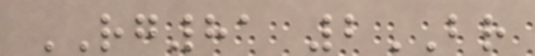RG81 2BR
